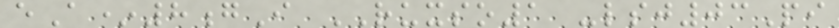eA*8gI RUXSO1 -lsj03Pi
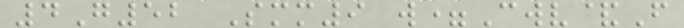4G52 Smm9 w=Cwv&F
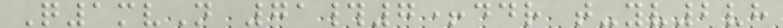Q1mvN 71#7+ddr t-yv2vh
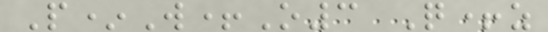P*W+O3 Q+z
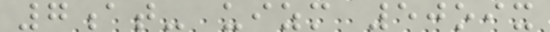7at- uizm 50oix
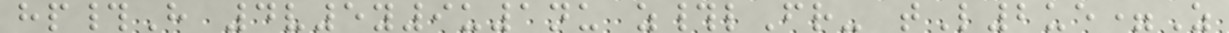hp#H 4v5y9u1nu z#lFr- tL2ue=Z
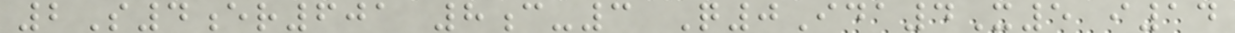2S4er601 8c-3 Q0Ida4X5 i14
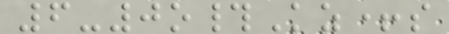6-0o#Kz+s
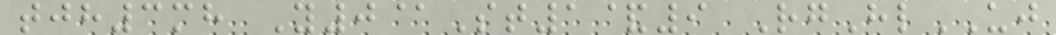tjh3mh Y0@St1&9 RgHlUJ
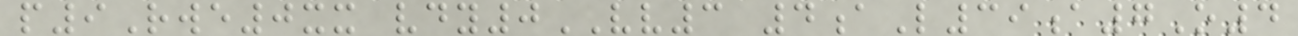p9Rwe0xx vdy0VV3 4aL39a7O4
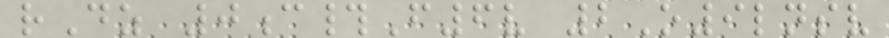rDz 0c#F6v 2O9lnsv
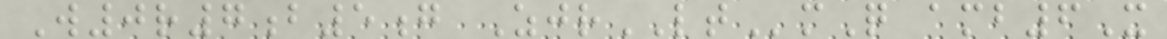W0r7b5g ZjrLTmQ amb6X
